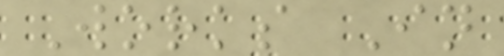Works In
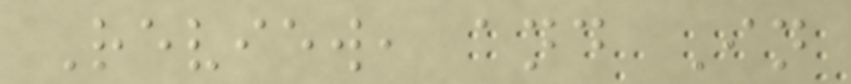Review, and In
